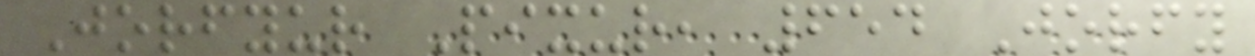Jorfyur Pixur, 654 Jorfy
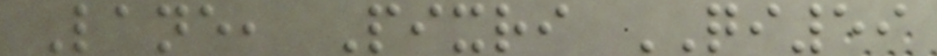Lane, Pixri QI59
